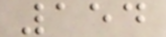154
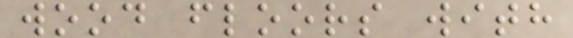wood floors with
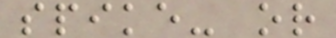spike- or
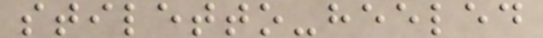stiletto-heeled
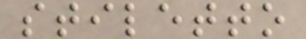stiletto
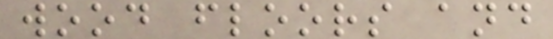wood floors and
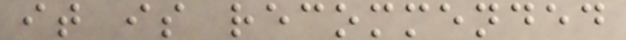it is recommended
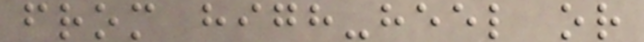from high-heel or
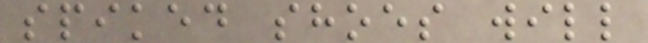spiked shoes will
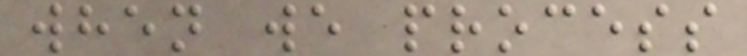when we process
